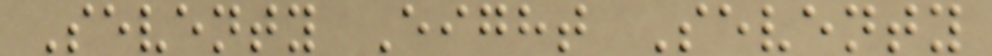Seventy Eight Seventy
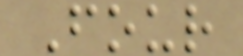Four
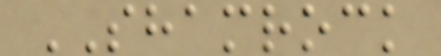SHAMROCK
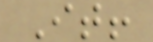It!
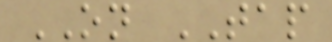ON TAP
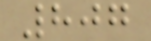807
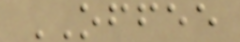OFFEE
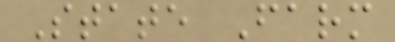State Farm
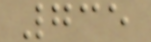735
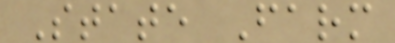State Farm
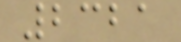2321
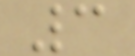3
